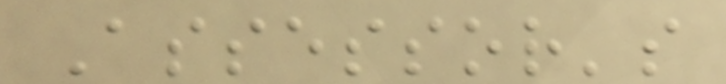Assessor's
